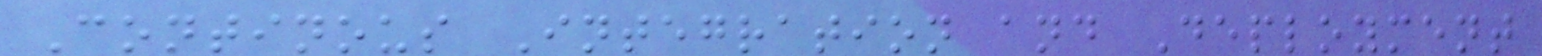Continous Integration and Deployment
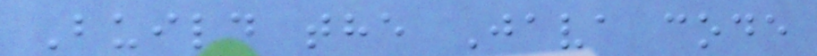Build the Java code
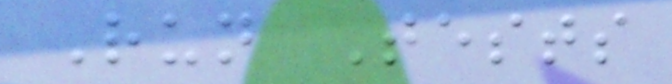Run Tests
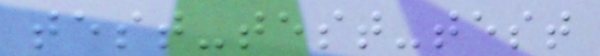test-test-test
